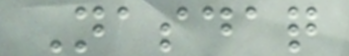Nasdaq
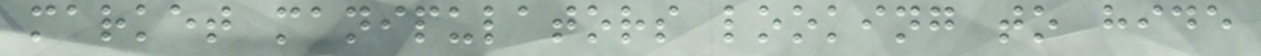market manipulators looking to hide
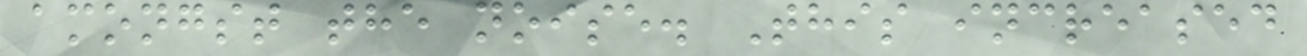amongst the noise. This increased
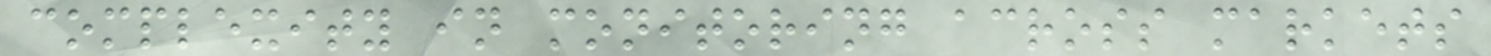complexity in monitoring across markets
